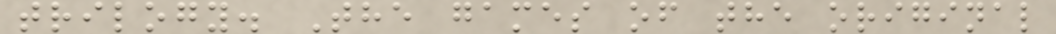trilogy. The games of the original
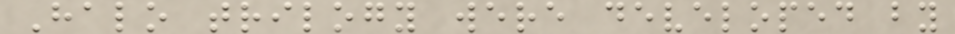Halo trilogy were developed by
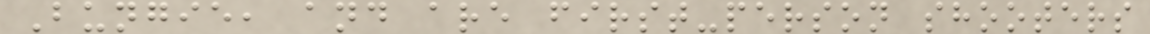Bungie, and are first-person shooters
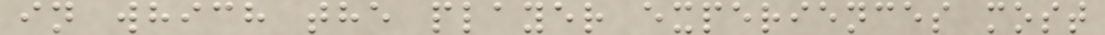in which the player experiences most
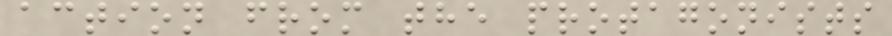action from the protagonists
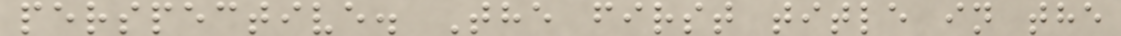perspective. The first title in the
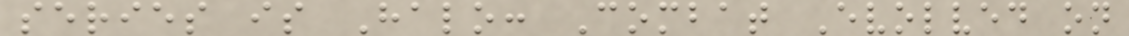series is Halo: Combat Evolved on
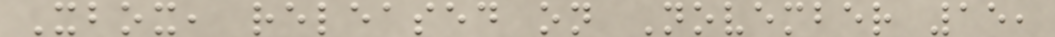Xbox, released on November 15,
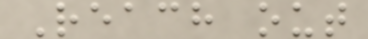Reach out
